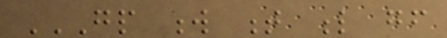GP W T L GF
